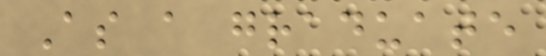As a graduate
